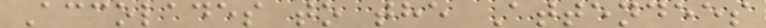Accolades to the Attendees
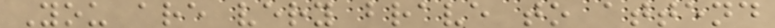You are very brave to attend
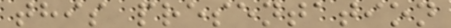this presentation
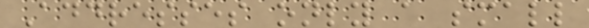Addresses only a small
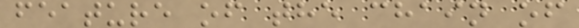feature of the chain of
